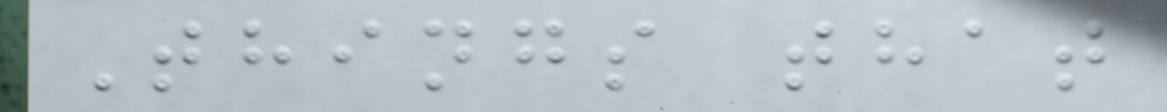Things that
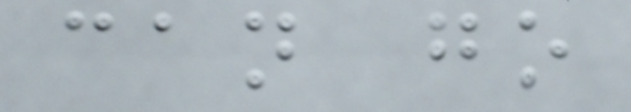can go
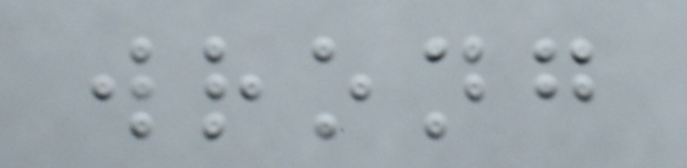wrong
